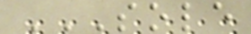SOLE
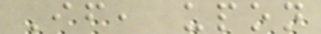If, upon
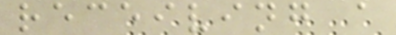receiving a
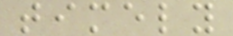timely
